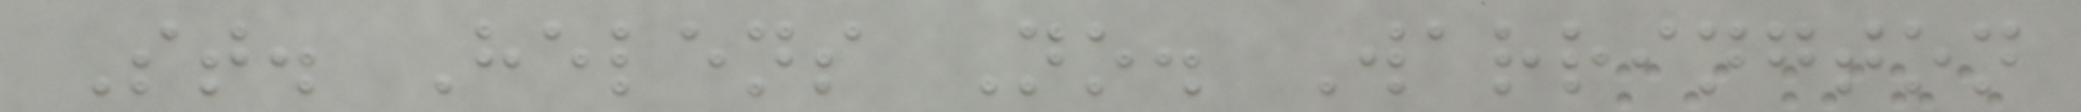St. Helens No. Warrington
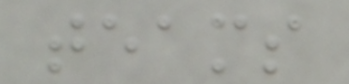teams
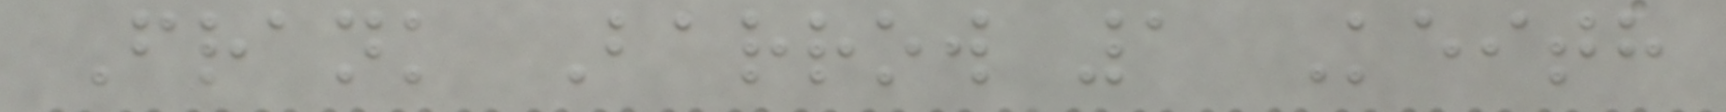Frank Barrow 1 Keith
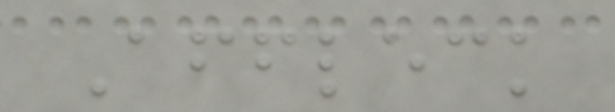Affleck
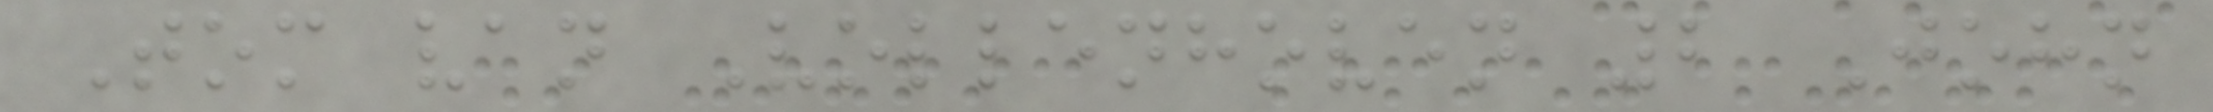Tom van Vollenhoven 2 John
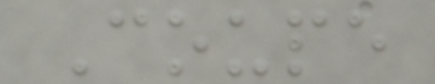Coupe
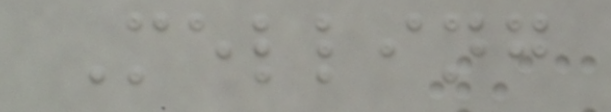Melling
